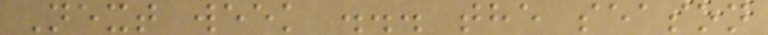Next week ... the season
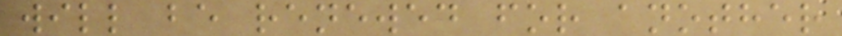will be renewed for another
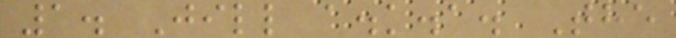1. Jill a.k.a. The
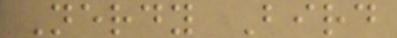Nerdy Bird
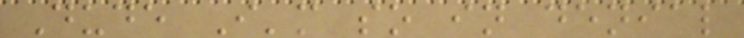Dude I'm so in denial
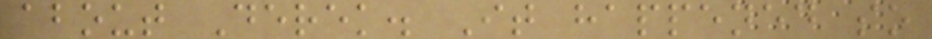about Derek. It happened so
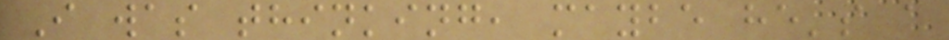I was thinking, maybe he's a
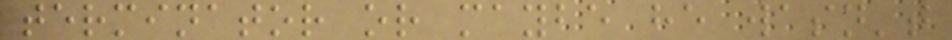terminator or maybe he wasn't
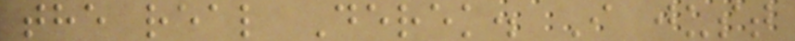the real Derek. I just
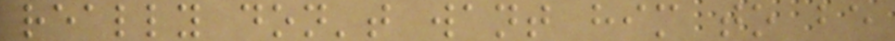really don't want him to be
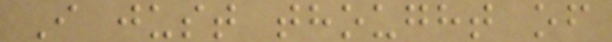I just thought of
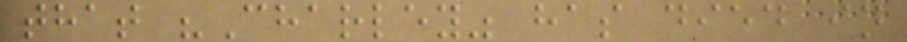that "Charley" has died in
